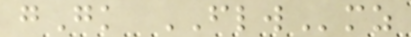gGk FLWmz
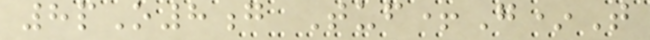8pO8g Tuf+G*T
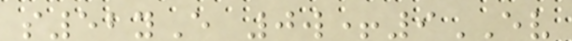s52yE 0w+9EV
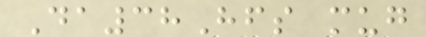Da38Hfs mug
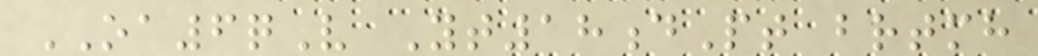OA6qV Yt18dPt brtmh
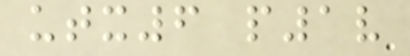utx6 p1v
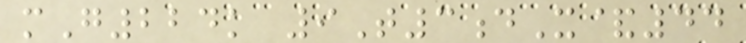mG224k 9T3dX&44
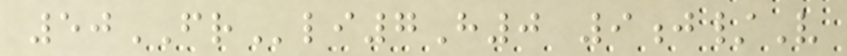50FRli7H0 9j/V
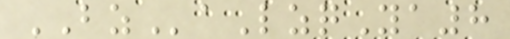BZaLzqYa8
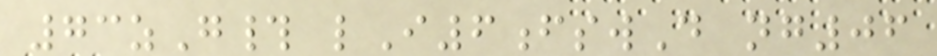73zG# lI6fswD ng06
